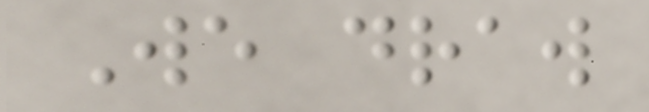We draw
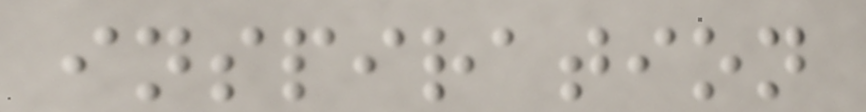inspiration
